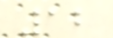12
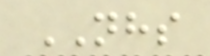NHS
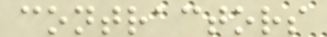contractors
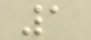1
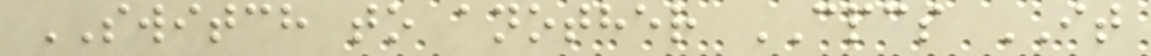SWITCH to another CPCS IT
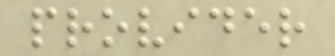provider
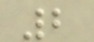2
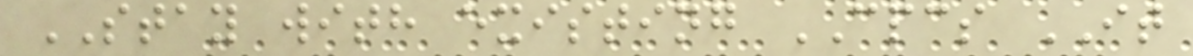STAY with existing CPCS IT
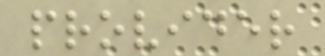provider
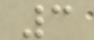3
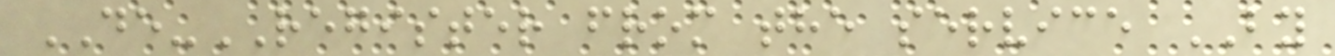DE-REGISTER from the service BY
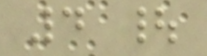4 |
